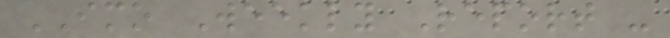IMO Weekly Report -
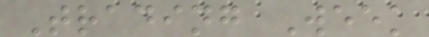Trading Week
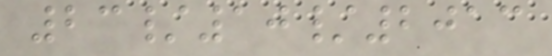23/10/2013
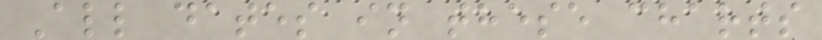All dates in these charts
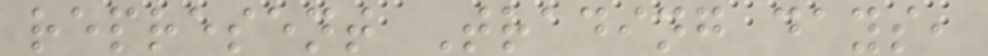represent Trading days,
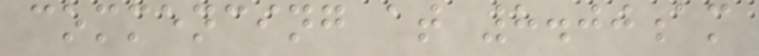commencing at 8.00am
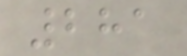281
